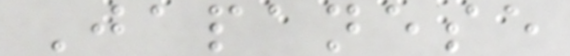Japanese
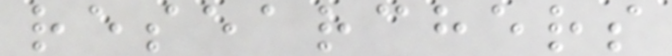researchers
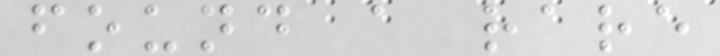found a rare
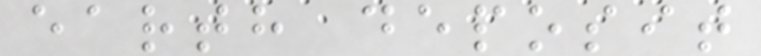earth deposit
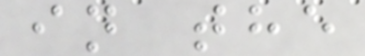in the
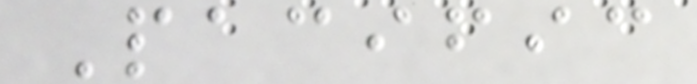Pacific
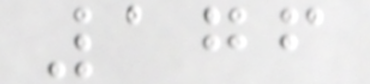176
